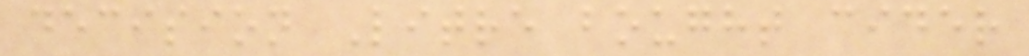decision Litre bought cider
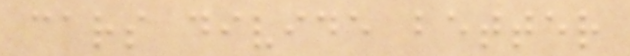cars divide better
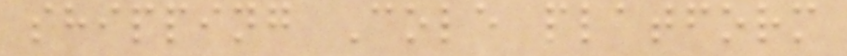shipping Cole platform
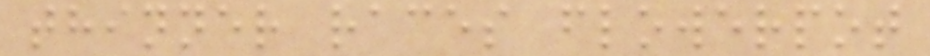thinner races flowerpot
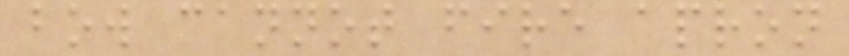bow cannot fire apron
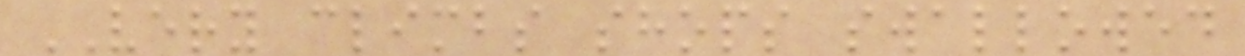VERY climbs shops swallowed
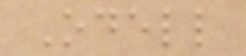Odell
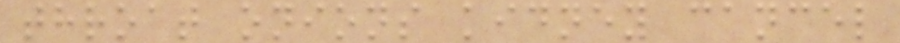throat onions kidney cancel
